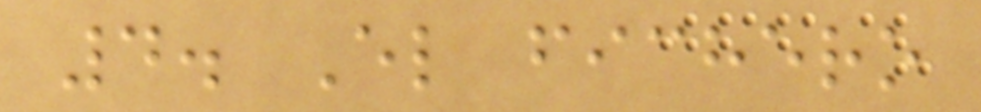4. El fichero
